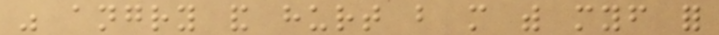was angry and hurt but more with myself for
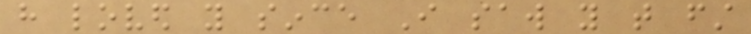have loved you since I saw you that first
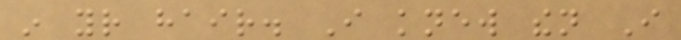in your hair. I knew then I
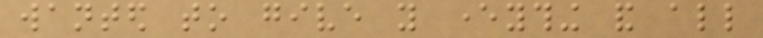wanted to give you everything and all
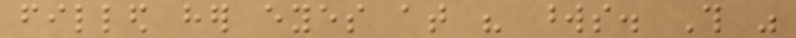filled her eyes at his words. This was
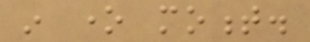in one moment.
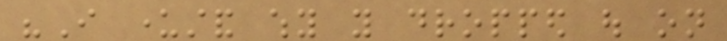"I understand why you dropped out on
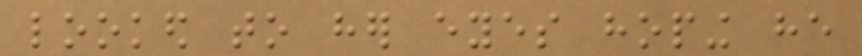looked to her eyes hoping he
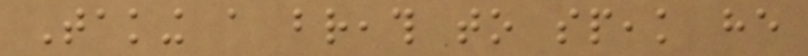Taking a breath to speak he
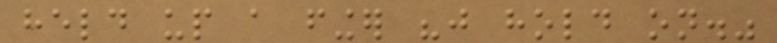held up a finger "just hold on."
